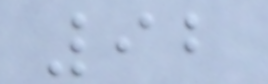92
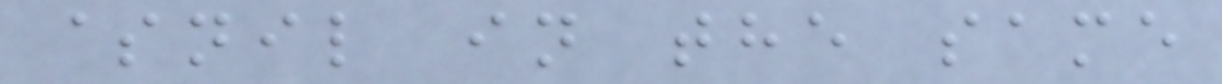$nil in the same
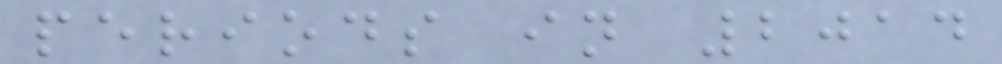periods in 2014
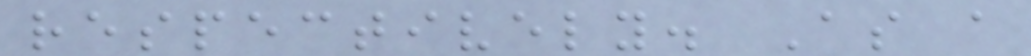respectively. As a
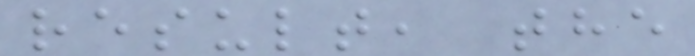result, the
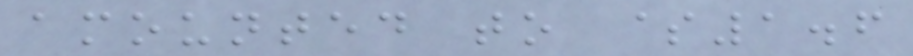amounted to $1.6
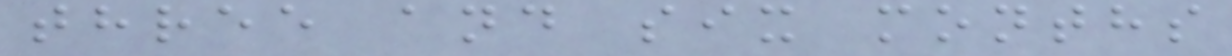three and six months
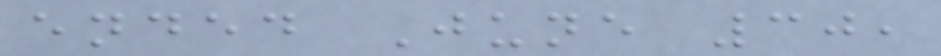ended June 30,
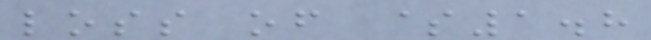loss of $1.8
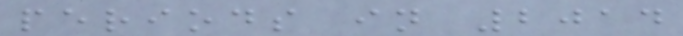periods in 2014
